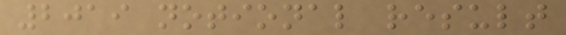2019 notional result
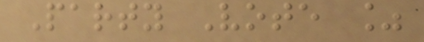Party Vote %
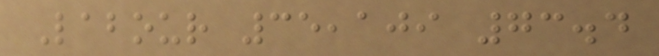Labour 35,109 73.4
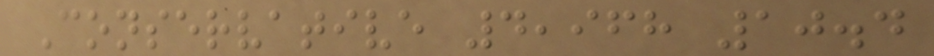Conservative 4,968 10.4
